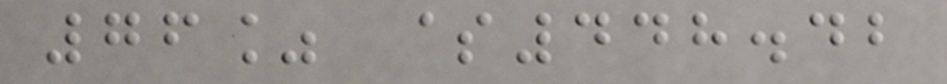76% $448.42
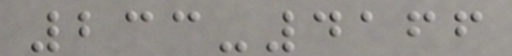233-4166
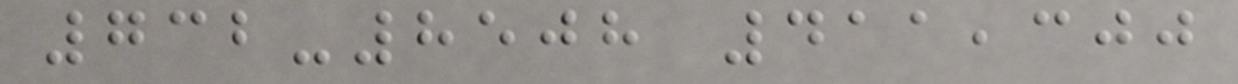732-8508 411,300
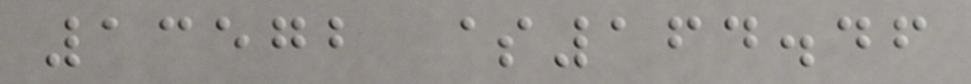13572 $164.46
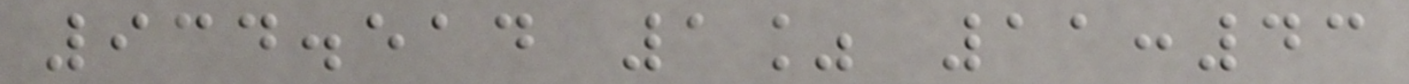934.514 1% 11:43
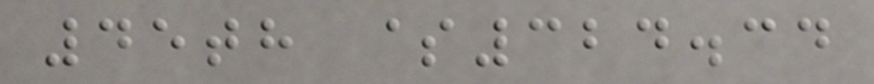45th $324.34
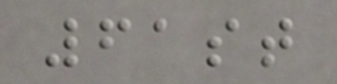61st
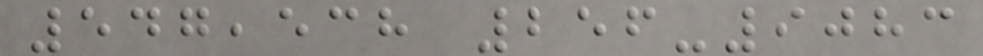547,538 256-9083
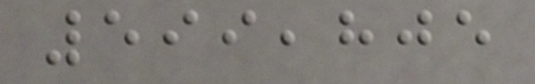599,805
